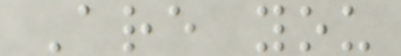Are you
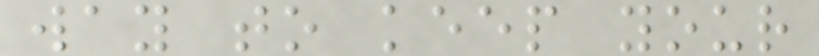way to keep your
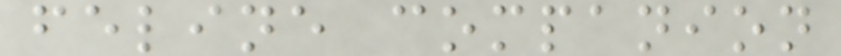feline companion
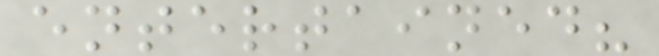entertained?
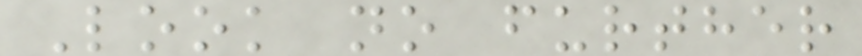Look no further
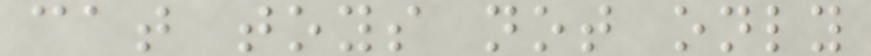cat toys not only
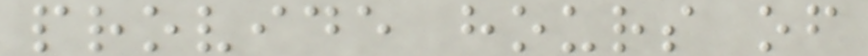provide hours of
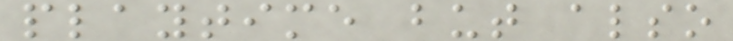playtime but also
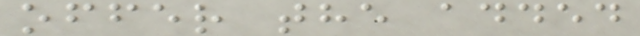offer the added
